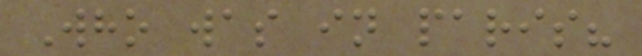Who was in paris?
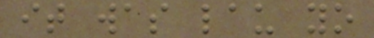it was lau yo
